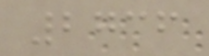2736
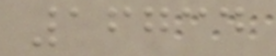16734
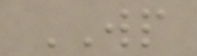WP
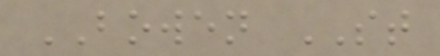BOWEN ST
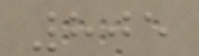805
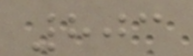803
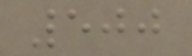500
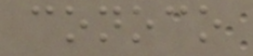conoco
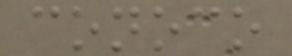conoco
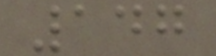147
